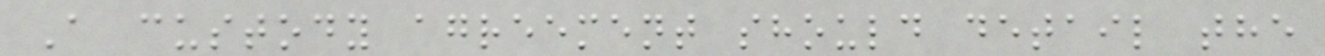A custody agreement should detail the
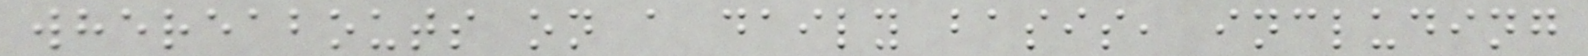whereabouts on a daily basis, including
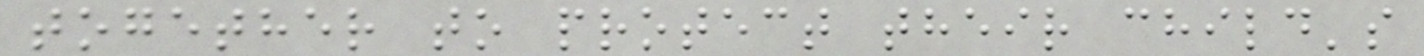together to protect their child's
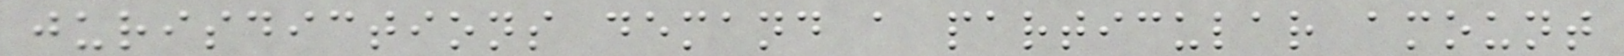jurisdictions demand a particular amount
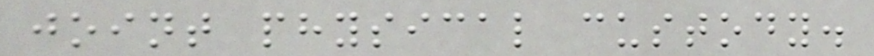joint physical custody.
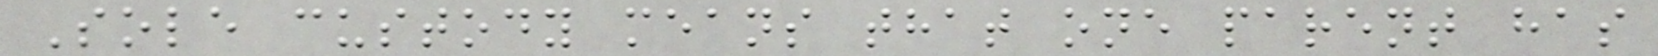Sole custody means that one parent has
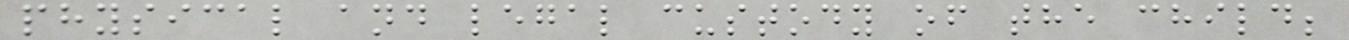physical and legal custody of the child;
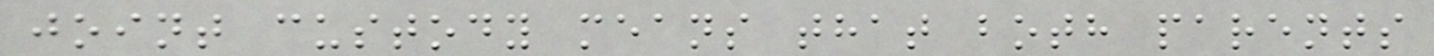joint custody means that both parents
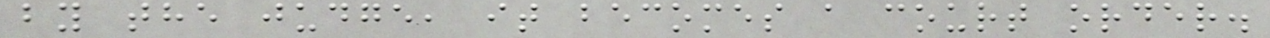by the judge, it becomes a court order.
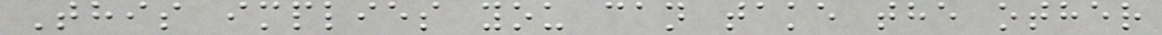This implies you can take the other
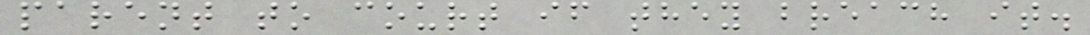parent to court if they breach it.
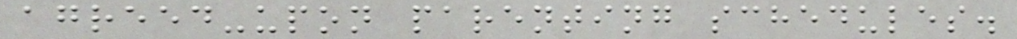agreed-upon parenting schedules.
